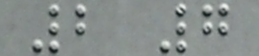2 7
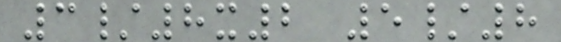3/8x2 5/8
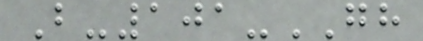B-101-GH
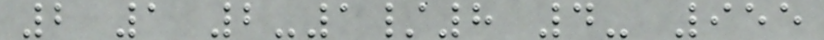2 1 2-1/8 4- 955
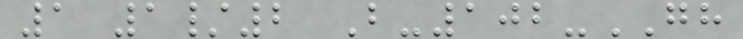1 1/2 B-102-GH
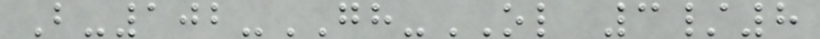B-102-GH-OL 3/8
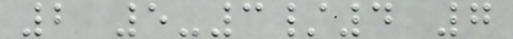2 5-3/4 7
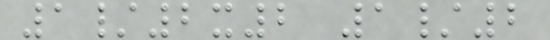1/2x2 1/2
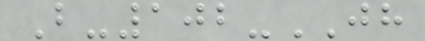B-102-JH
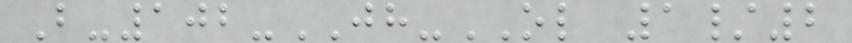B-102-JH-OL 1/2
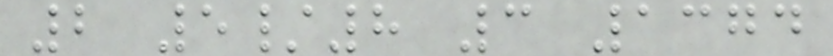2 5/8 3 1374
